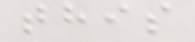this
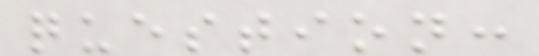question:
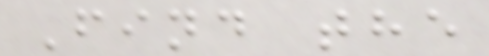Find the
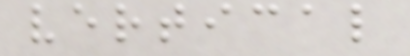vertical
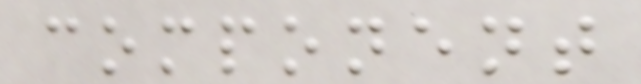component
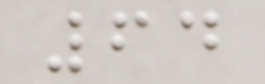64
